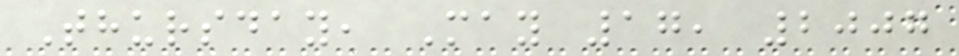Thursday, May 17, 2007
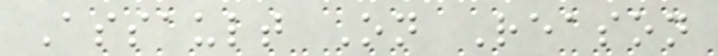Assault On Reason
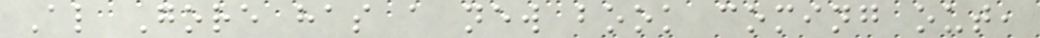Al Gore has a new book coming out,
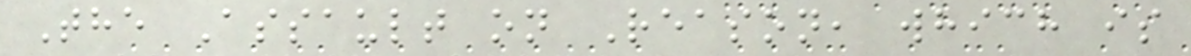The Assault on Reason, which is
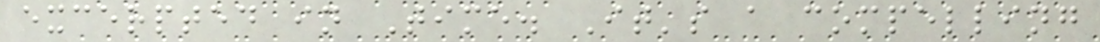excerpted in Time. It's a compelling
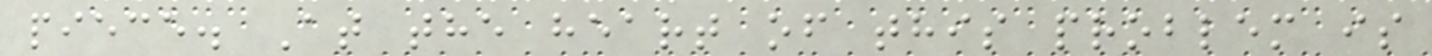piece. At the heart of this problem is
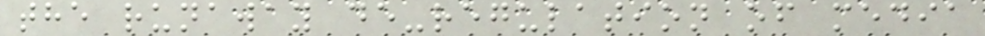the runaway de-regulation of media
